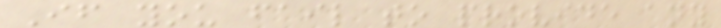If you fail to provide any
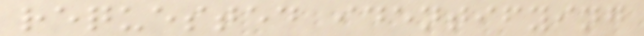requested identifying
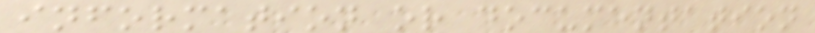information or documentation
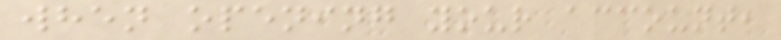when opening your account,
